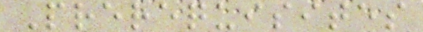Prerequisites
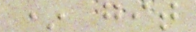* git
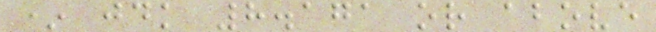* jdk 8.171 or above
